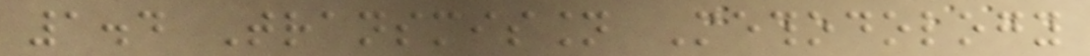1.4 Transmission Methodology
